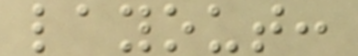layout:
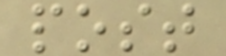post
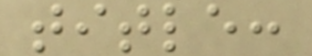title:
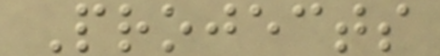Projects
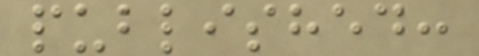published:
